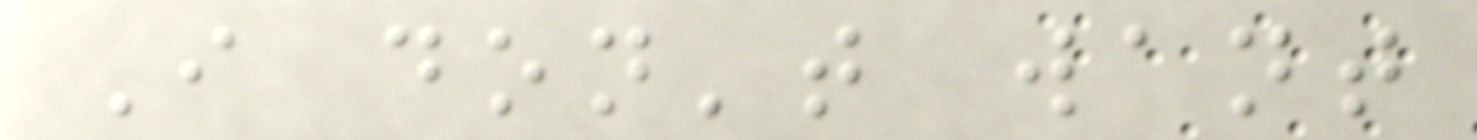I don't want
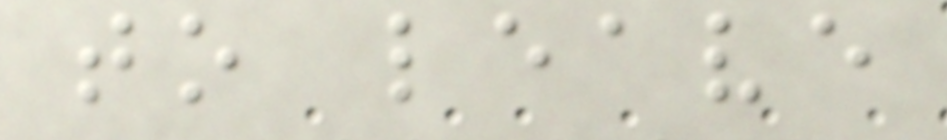to leave
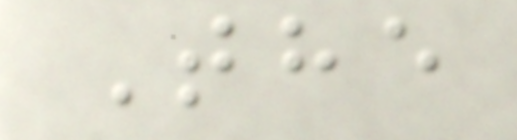The
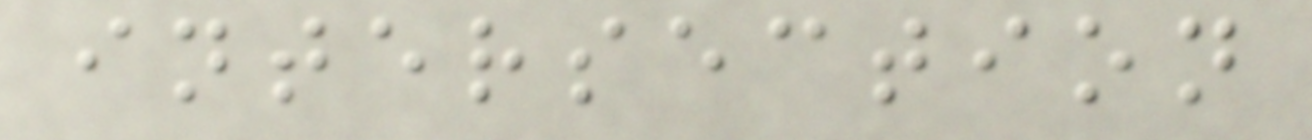intersection
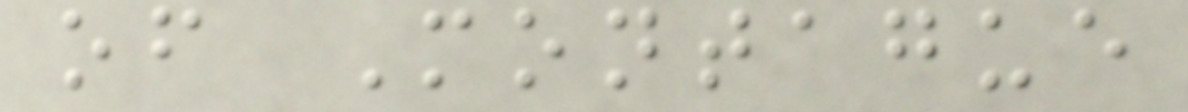of Montague
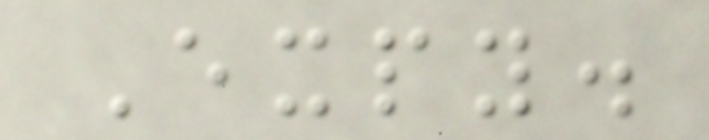Expy.
